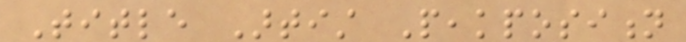Title Artist Peakposition
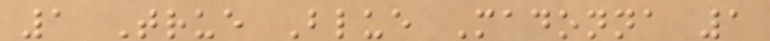1 True Blue Madonna 1
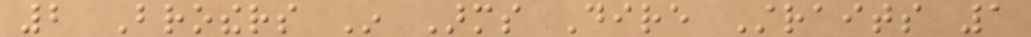2 Brothers In Arms Dire Straits 1
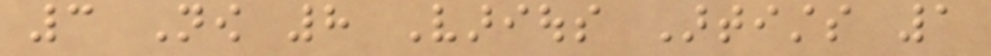3 Now 8 Various Artists 1
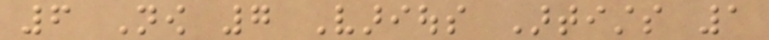6 Now 7 Various Artists 1
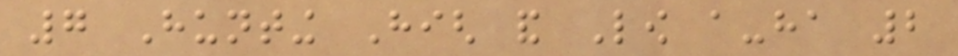7 Hunting High and Low a-ha 2
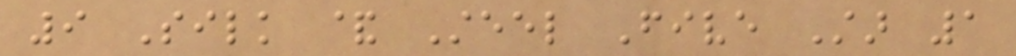9 Silk & Steel Five Star 1
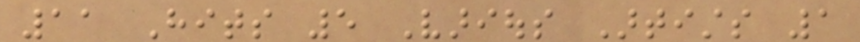11 Hits 5 Various Artists 1
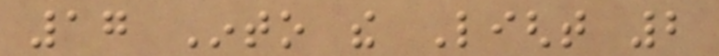17 Into the Light 2
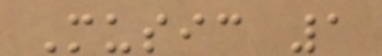Music 1
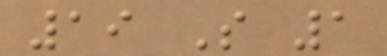19 So 1
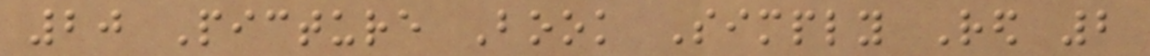20 Picture Book Simply Red 2
